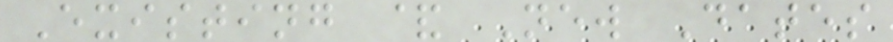Existing & New Dates
